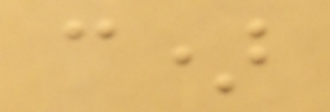c)
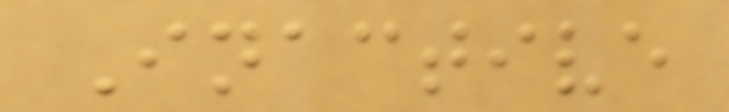Inactive
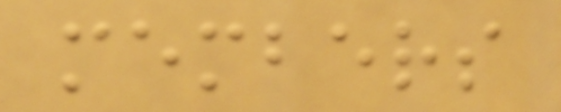members
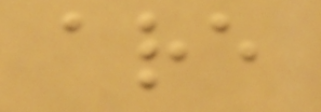are
